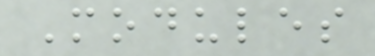Modules
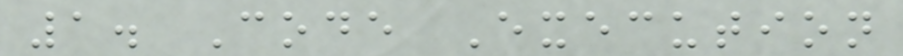1. Code Execution
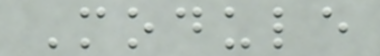Module
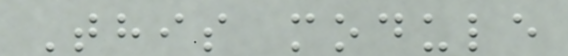This module
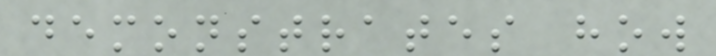demonstrates how
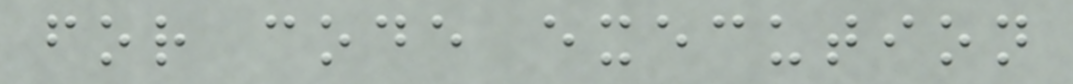for code execution
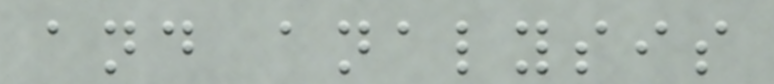and analysis
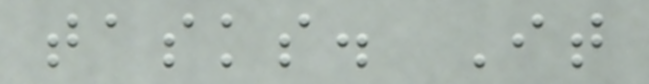tasks. It
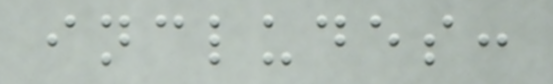includes:
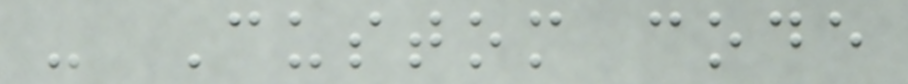- Custom code
